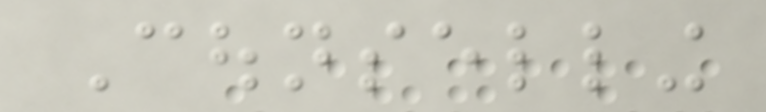Counselling
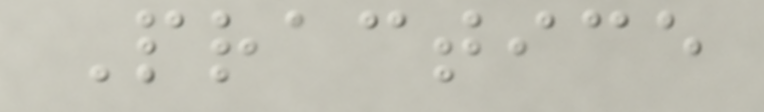Practice
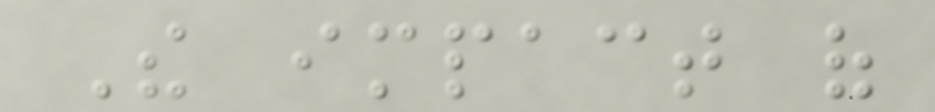The impact of
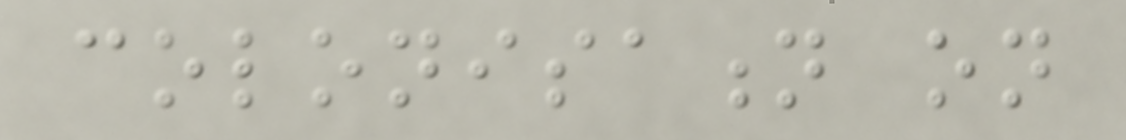colonisation on
